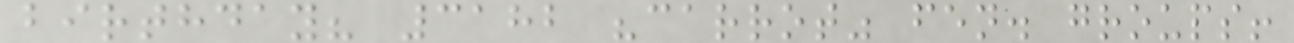birthday? 3182 "carrot" fen. groups!
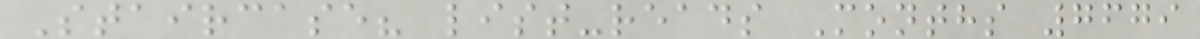Staircase? list-reads Months 7679
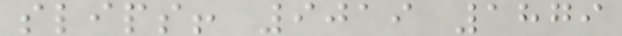slips! 9019 1879
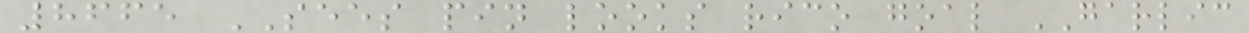8665 SEES pin looks rico goal GARLIC
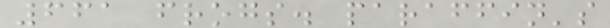661 frogs. paraffin's
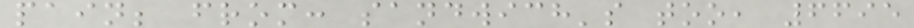pain; from: sandwich's too, 6695
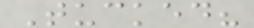Tucked?
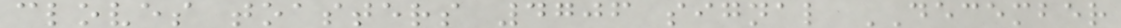cloves toasters 4706 signal DECEMBER
